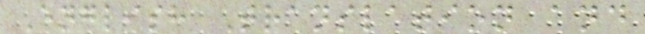English Translation and
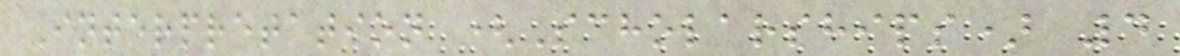Interpretation (Scholarships) 4
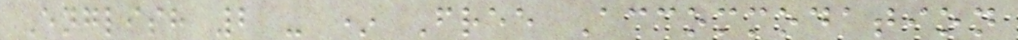English 2 - * Free Accommodation
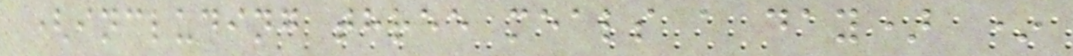(including three meals a day) *
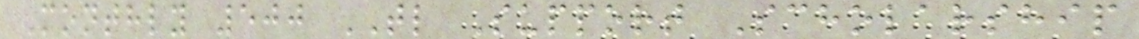Monthly 500 TL Support Scholarship
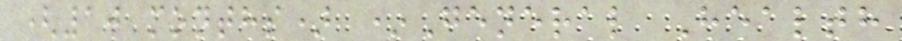(10 months) *General Health
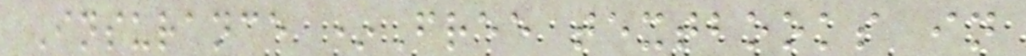Insurance *Free textbooks in
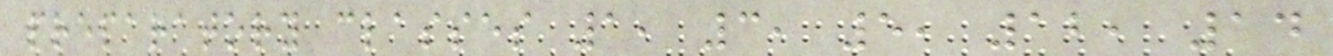preparatory classes 1, 3, 5, 12, 14
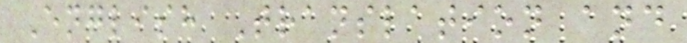English Translation and
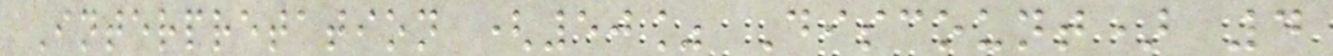Interpretation (50% Discount) 4
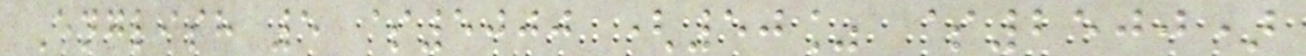English 5 $5000 (50% $2500)
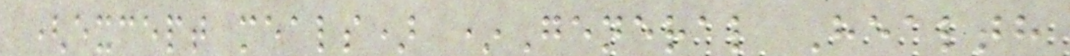(except meals) *General Health
